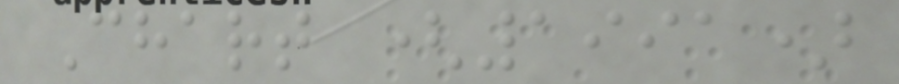Chart (1991)
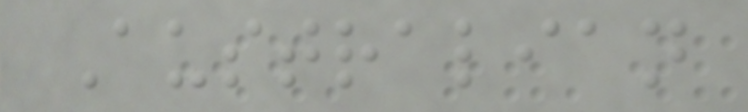Australian
